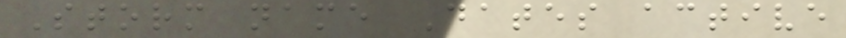Storm name Dates active
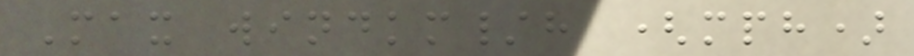Max windkm/h (mph)
